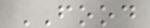FOOD
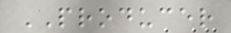PRODUCER
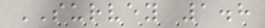SURVEY 1.8
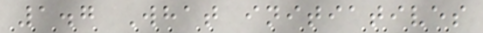1.7 What initiatives
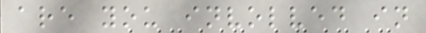are you involved in
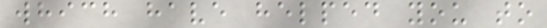which have helped you to
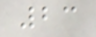23
